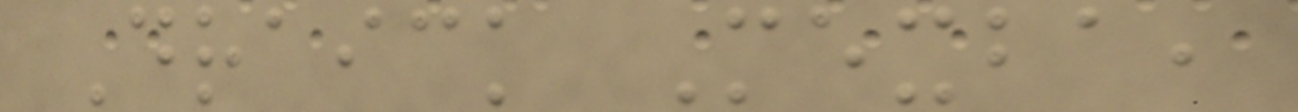Draick Mexba,
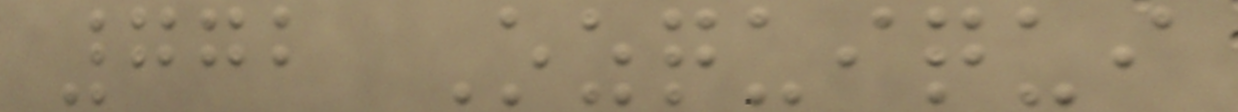772 Ozquiqui
